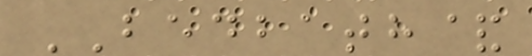BEDBATH&
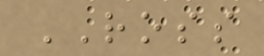ROSS
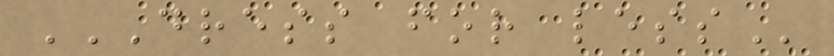DRESS FOR LESS
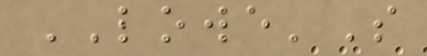LOWE'S
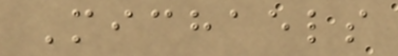Michaels
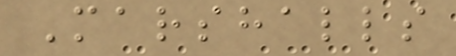Marshalls
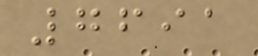7691
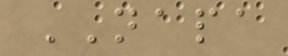NAPA
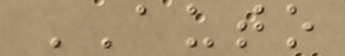AUTO
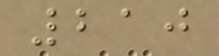210
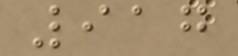917
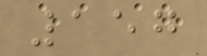157
